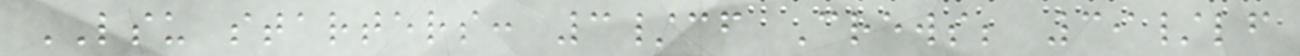LSU starters: 3/cf Crews; 39/lf
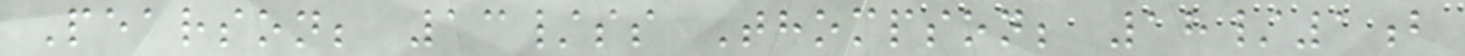Pearson; 13/ss Thompson; 18/1b
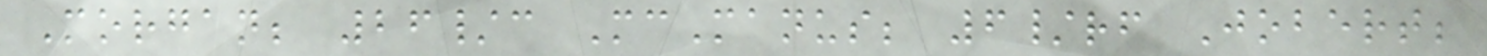Morgan; 26/c McManus; 6/rf Jobert;
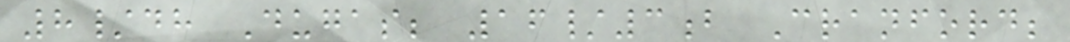8/dh Dugas; 16/3b Cranford;
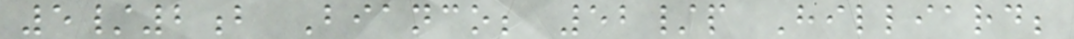5/2b Bianco; 52/p Hilliard;
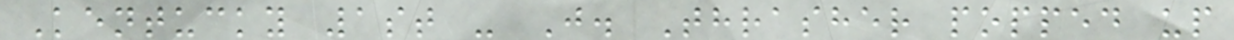Kentucky 1st - J. Thrasher popped up
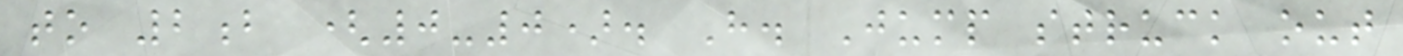to 2b (0-0). H. Jump struck out
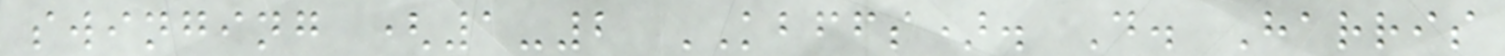swinging (1-2 KBFFS). D. Harris
